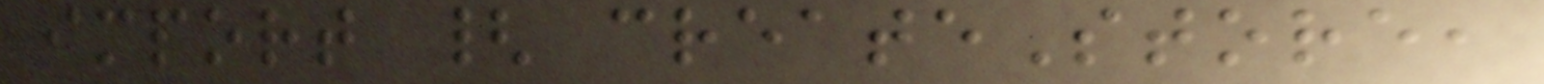import { createStore,
